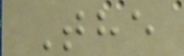The
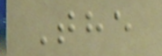The
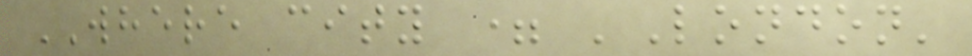WHERE city = 'London'
